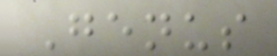Genus
